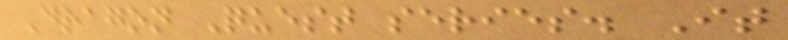Dragon Quest series. It
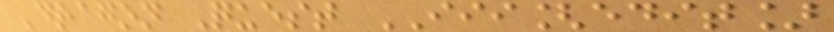Dragon Quest III[edit]
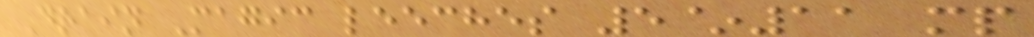Drain Magic leeches 5~11 mp
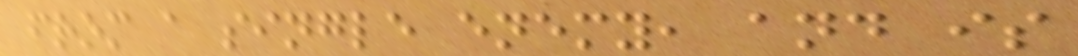from a single enemy, and is
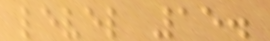level 15.
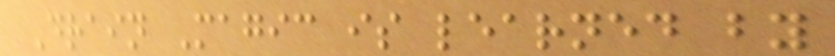Drain Magic is learned by
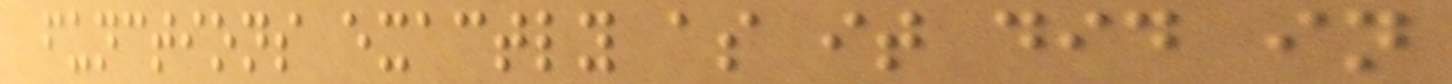functions exactly as it did in
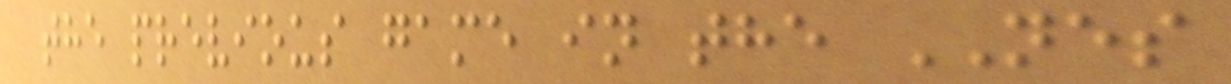the previous game in the NES
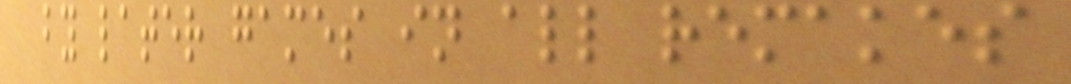by later games in all remakes
